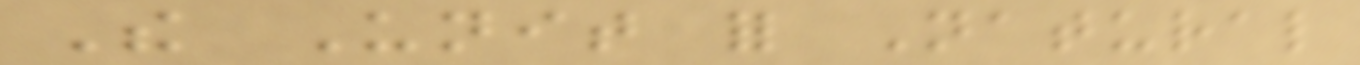The Unit for Natural
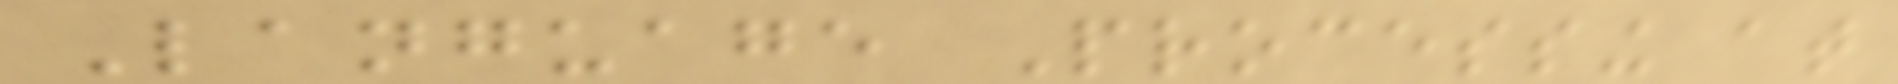Language Processing at
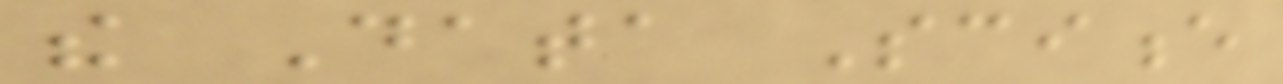the Data Science
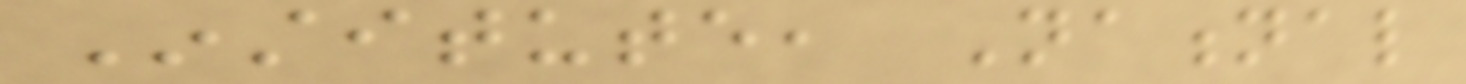Institute, National
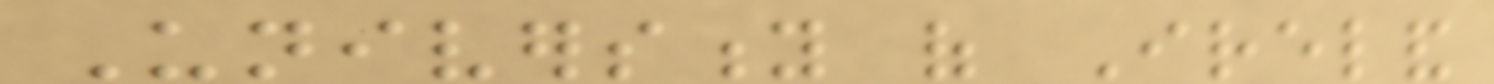University of Ireland
